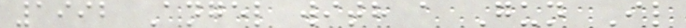1992 Angel with a Gun Il
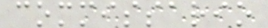commissario
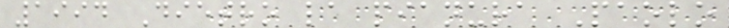1994 Dietro la pianura Paolo
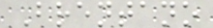Brentano
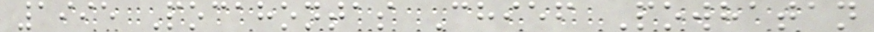1995 Pocahontas Chief Powhatan
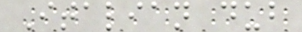Italian dub
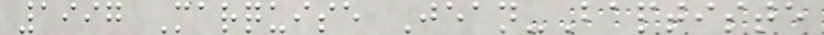1997 Marquise Jean-Baptiste
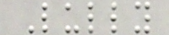Lully
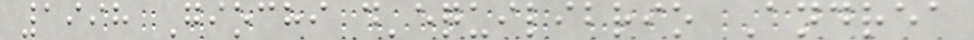1998 Giochi d'equilibrio Andrea
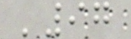'97
